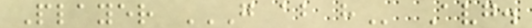Player G AB H Avg.
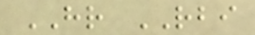HR RBI
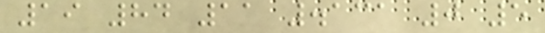19 84 11 .131 0 5
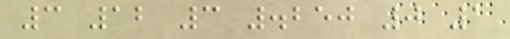3 12 3 .250 0 1
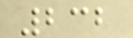232
